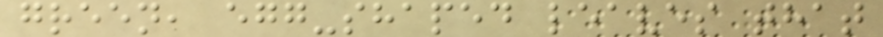green, egg-shaped leaves that
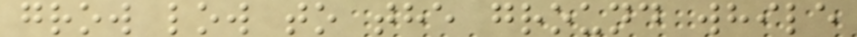grow low to the ground while
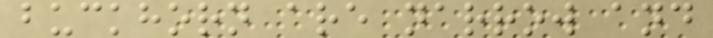buckhorn are narrow and
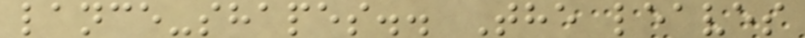lance-shapes.. The leaves
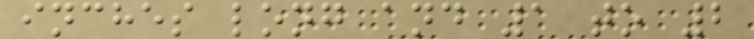inches long and 1 to 2
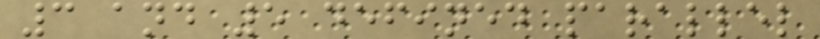3 and 5 defined parallel
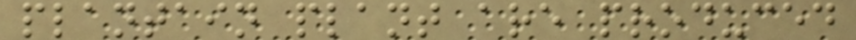plantain plant are produced
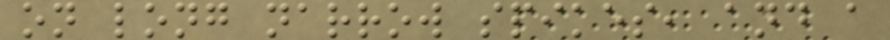on long narrow spikes, and a
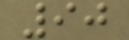90
